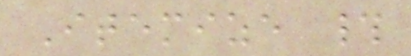Itemize #
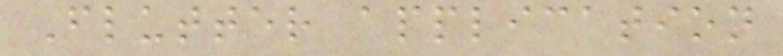Flutter application
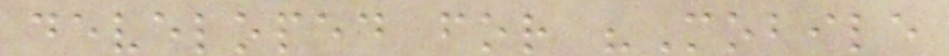developed for "Mobile
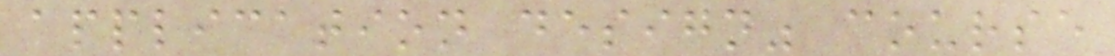application design" course
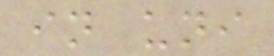in uni
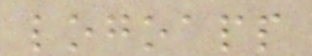logoapp
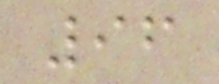96
